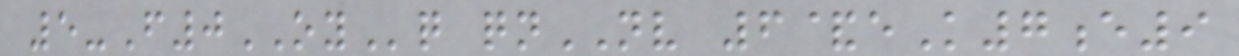5-F0OYq qnNV 6&eK7e9
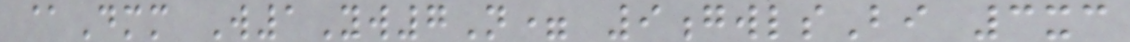@Dmm W1Yw7N= 9gwlsBi 3xc
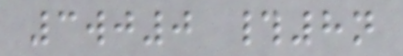3wj0 #8n
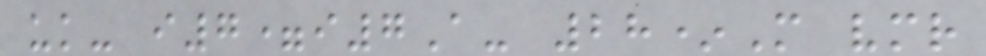uk- i7=i7A- 28*M vmr
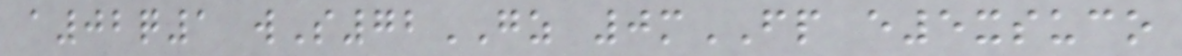a02q1 wS72GZ 0mFP e5xsuco
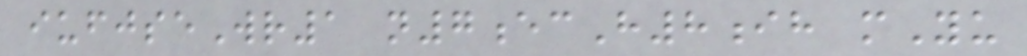iufjseWr1 n7ecH8ih mYu
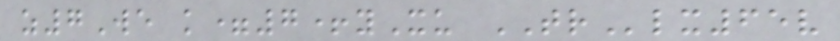z7We k=7+yXu TRlx65v
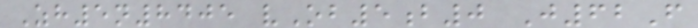Zh5n8405 vOb5b0 J62F
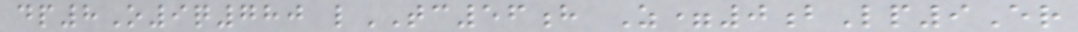dp8O9q780 lTC56h Z=0bLp9Er
